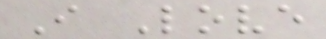I Love
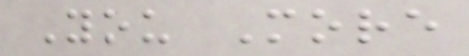You More
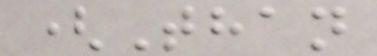(Than
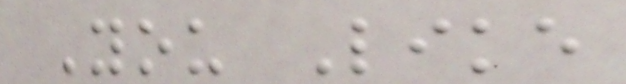You Like
